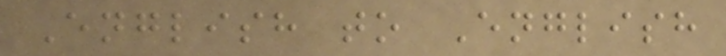English to English
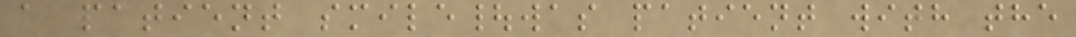a patient smile|was patient with the
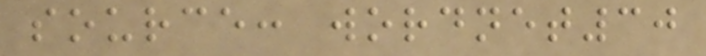source: wordnet30
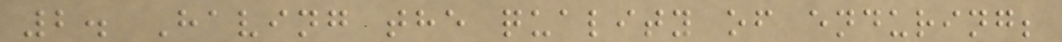2. Having the quality of enduring;
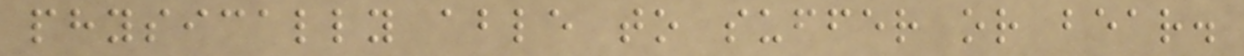physically able to suffer or bear.
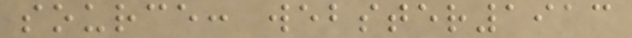source: webster1913
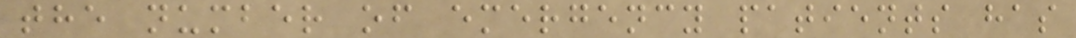the number of emergency patients has
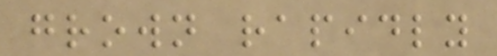grown rapidly
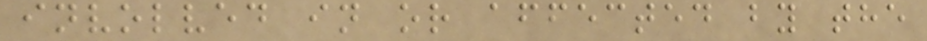involved in or affected by the
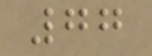77
